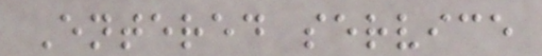Entered service
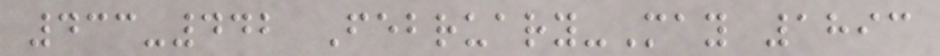433-442 February-May 1893
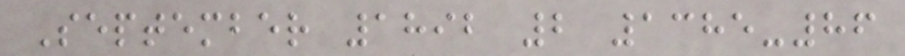September 1892 2 1385-86
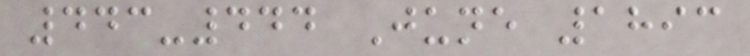443-444 June 1893
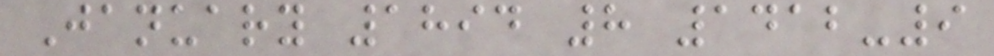January 1894 8 1412-9
